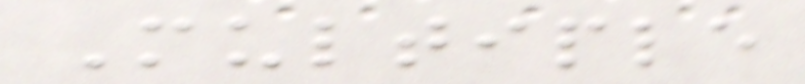Multiple
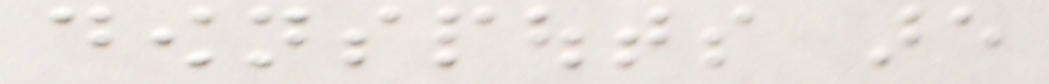downspouts are
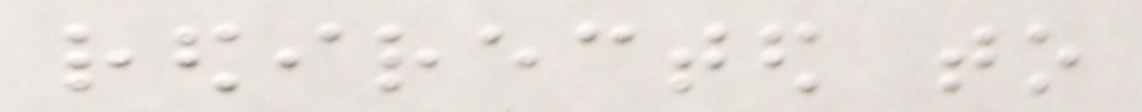redirected to
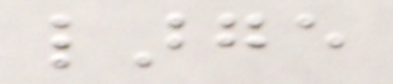large
